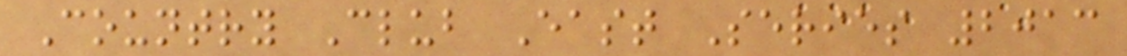Country Club East Series 2013
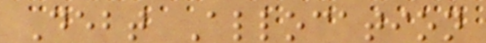Debt Allocation
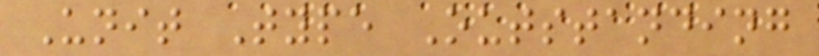Unit Type Outstanding
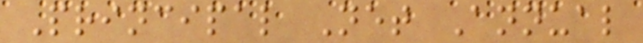Principal Net Annual
